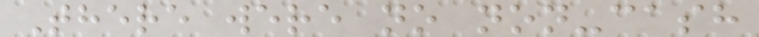There were no non-cash
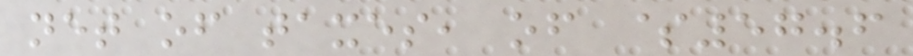net of taxes, of $57.6
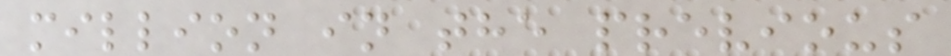million in the previous
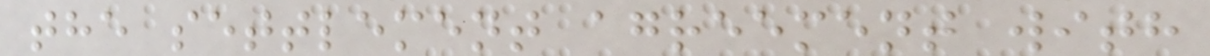the settlement agreement with
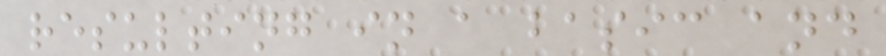resulting in a basic and
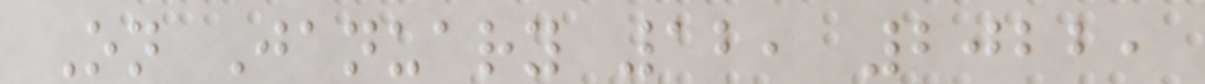On January 12, 2022,
